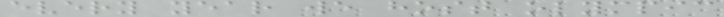every year we host olympic
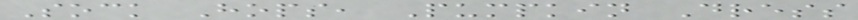Sock Hops, Pumpkin Dress
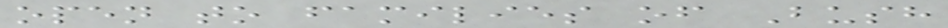open to families of Bush
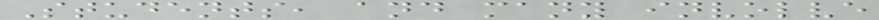Students, and many involve
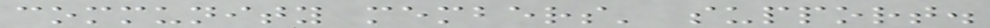community members' support.
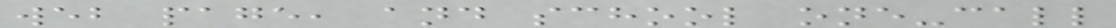web page, and school one-call
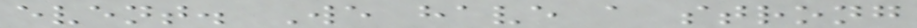event. We have a strong
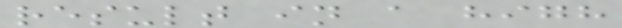result in a high
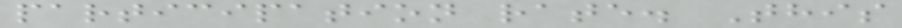participation rate. This
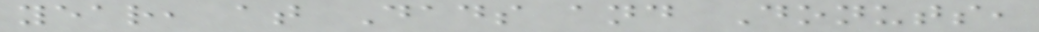year, at Dads and Donuts,
